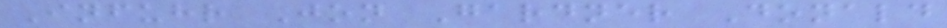Infuhr Jon Gardner Donald
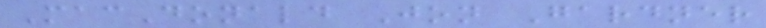MacDonald Jon Gardner
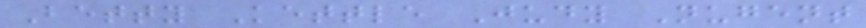Betty Kettle Judy Nugent
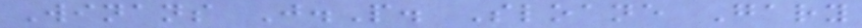Winans J.P. Sloane Gary
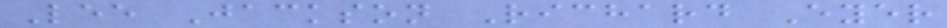Lee Jackson Richard Eyer
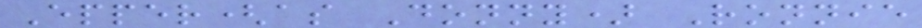Epper(as Donny) Ronnie
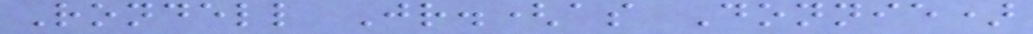Rondell Jr.(as Donnie)
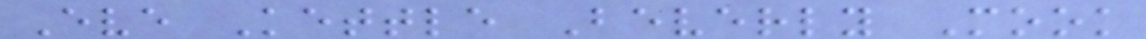Eve Kettle Beverly Mook
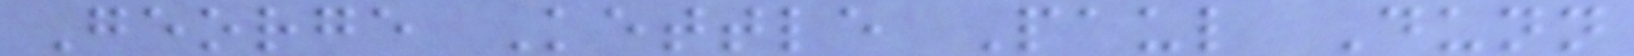George Kettle Paul Dunn
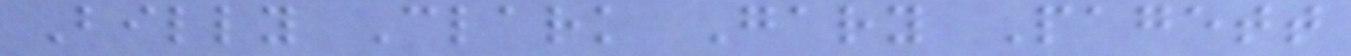Billy Clark Gary Pagett
